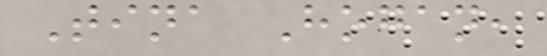Tina Hogan,
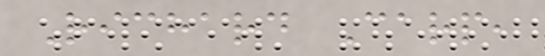Richard Carp,
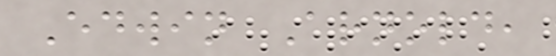Edwin Arnold,
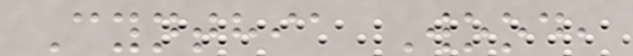Cynthia Wood,
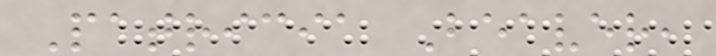Patricia Beaver,
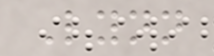Lynn
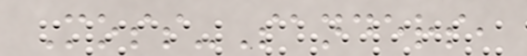Moss-Sanders,
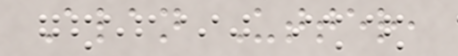Alan Utter,
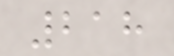218
